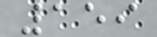159
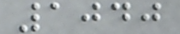1040
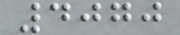4070
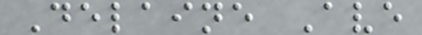Delaine Ave
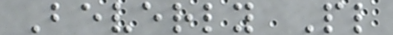Beverly Pl
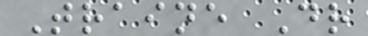Traine Dr
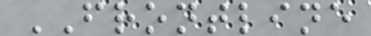FRONTLINE
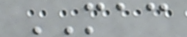MAC
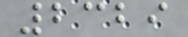2329
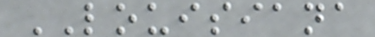LOUISIANA
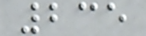235
